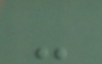-
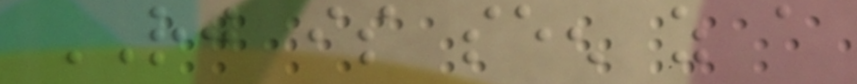RJ is seen as a
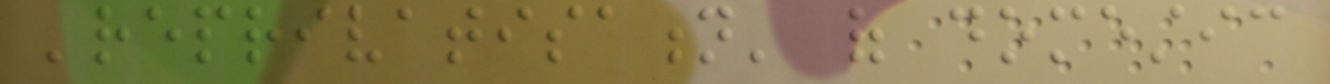'reprivatisation' of domestic
